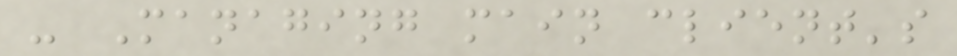- Managing main client's
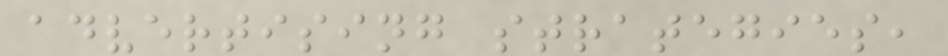advertising strategies,
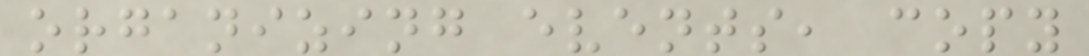organizing events, copy
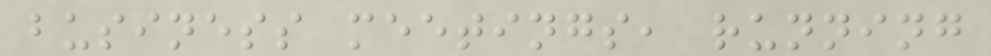business meetings, running
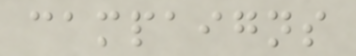campaigns
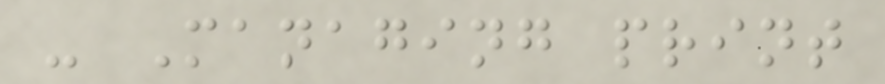- Managing print
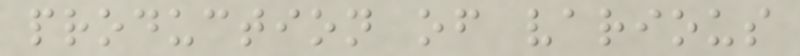production of various
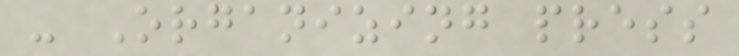- Organizing press
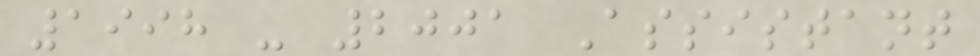1998 - 2001 Assistant
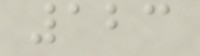123
